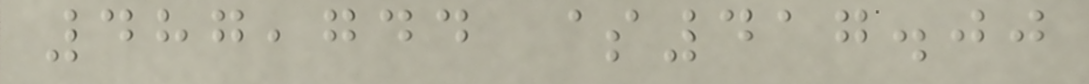487,744 $417.00
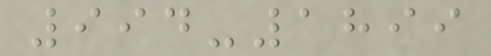994-1899
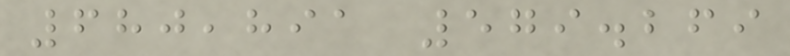680,891 579.269
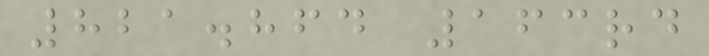821.864 163rd
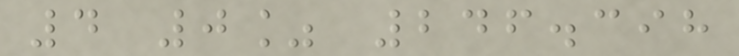4 0% 246.398
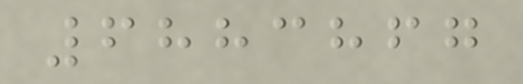6883867
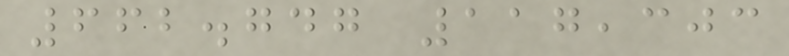662.747 117,303
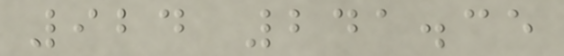924 241.35
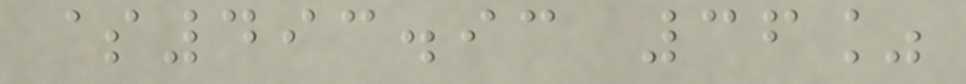$493.93 36%
